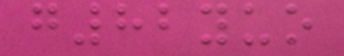g82yuo
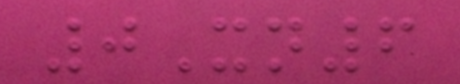0Xn6
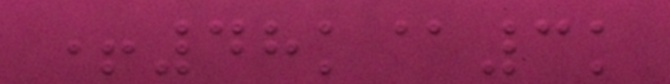+48k@3k
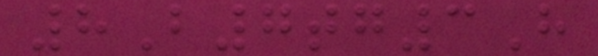8B7tg3H
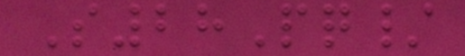S28Pq/
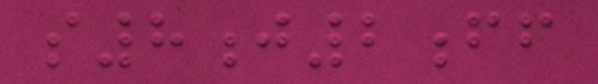s8j2ff
